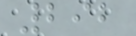292
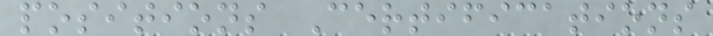positions Certifications
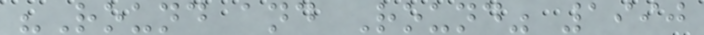"Round and Round" 1990
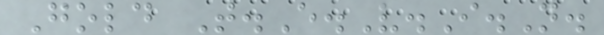Gold T.E.V.I.N.
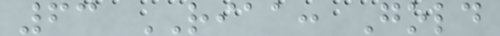63 RIAA: Gold
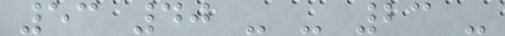53 40 - - 23 -
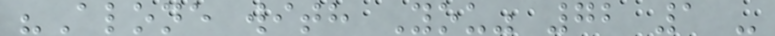"Alone with You" 72 1 -
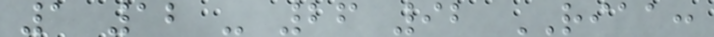1 12 - 26 92 RIAA:
